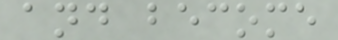and become
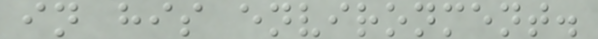in his environment.
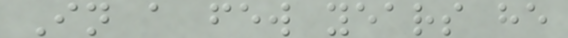In a few years he
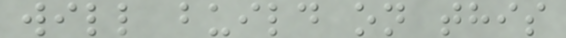will build on this
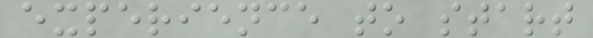experience to start
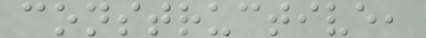constructive,
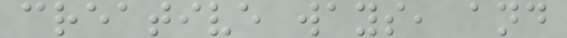creative ways, and
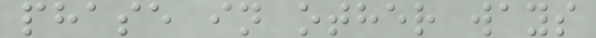phase in other ways
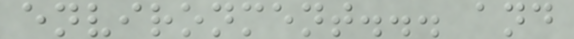environment... and
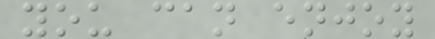you can enjoy
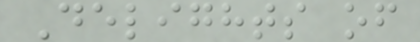Delights of
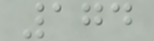174
